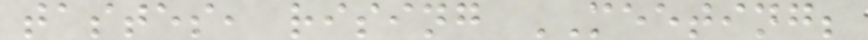tastes, rising MEETING;
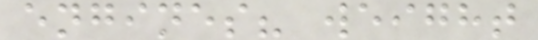engines? weight
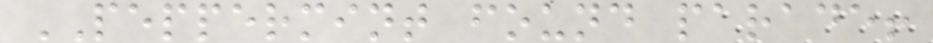PEPPERMINT found parade!
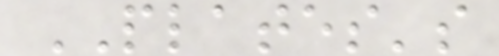PLATES's
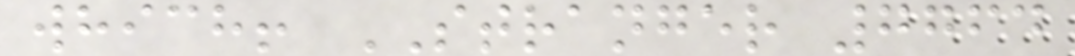which! STRANGER 7764
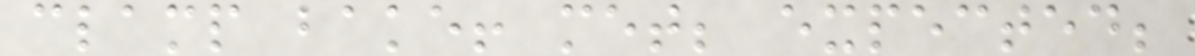clamp bake! met; expected;
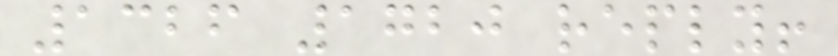1326 1720 reply!
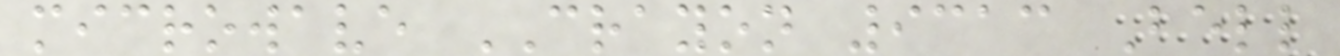microwave CRAYON 9313 Bell
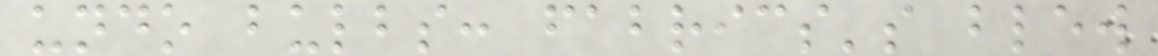undo bulbs: fabrics's blew
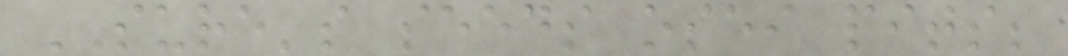SURE's seeds osei pits;
